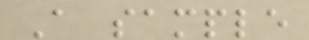A sample
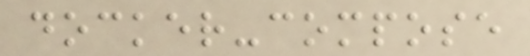docker-compose
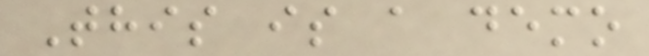This is a demo
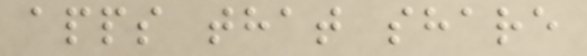apps that share
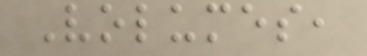Volumes,
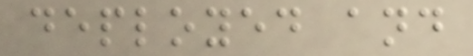deployed and
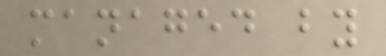managed by
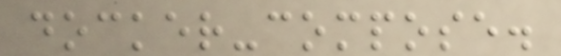docker-compose.
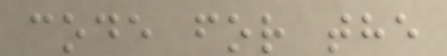code for the
